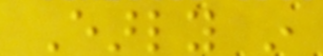Early in
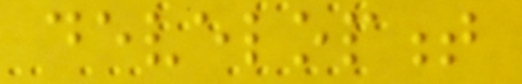development
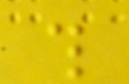this
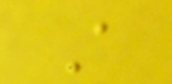A
